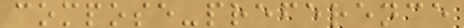compose-preference
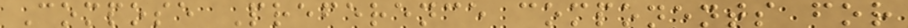Compose Preference components for
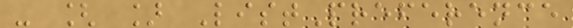- [ ] ListPreference
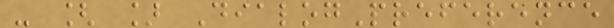- [ ] DialogPreference
